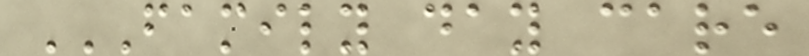FAMILY DAY CARE
